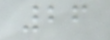26
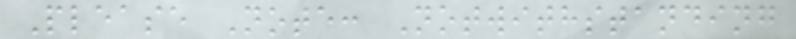Please Note: Notwithstanding
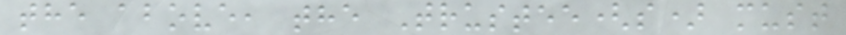the above, the Trustee(s) must
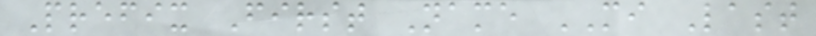Prefix First Name MI Last
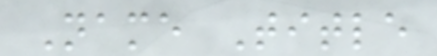Name Title
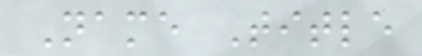Name Title
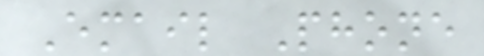Email Phone
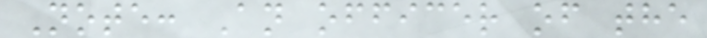Note: An officer of the
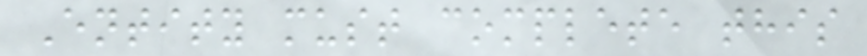Entity must complete this
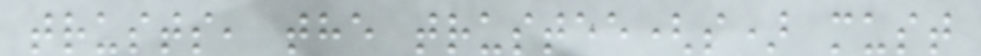trusts, the trustee(s) must
